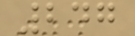247
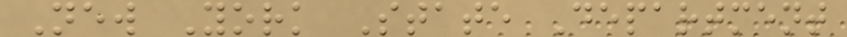New York State Department
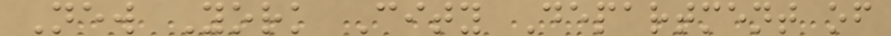New York City Department of
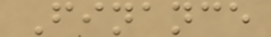Finance
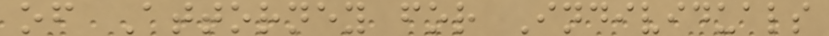of Attorney for Individuals
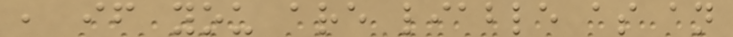, if you are liable as an
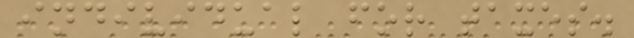individual for taxes.
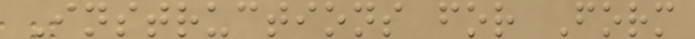Instructions for Form
